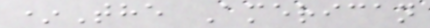*The American
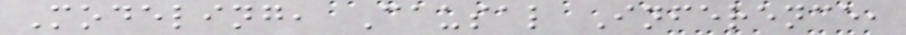Modeling, Causal Inference,
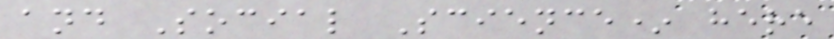and Social Science* here
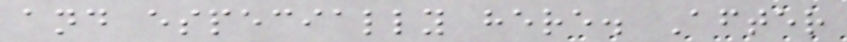and especially here. After
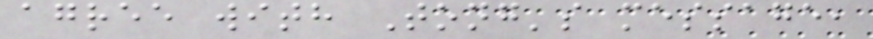agree with Tong's message,
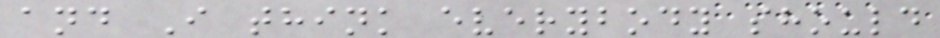and I think everybody should
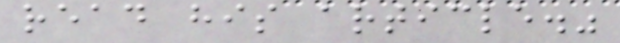read his article."
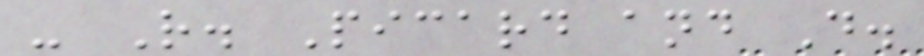- R. Picard and D.
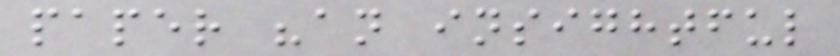paper "an insightful
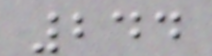244
